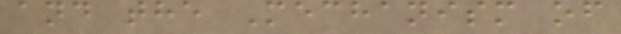and the Mechanism of
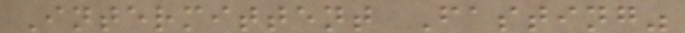Intermittent Fasting"
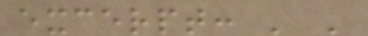excerpt: ' '
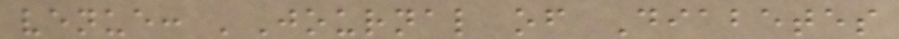venue: 'Journal of Diabetes
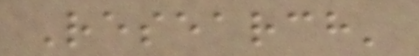Research'
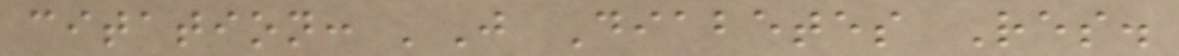citation: 'J Diabetes Res.
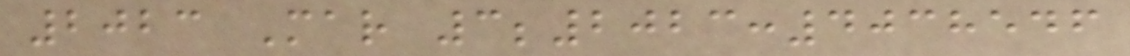2023 Mar 3;2023:4038546
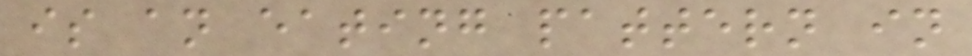is an eating pattern in
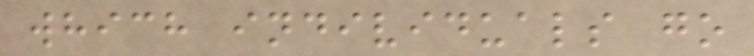which individuals go
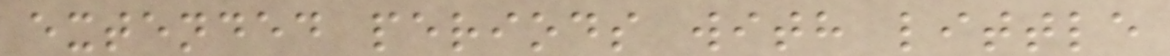extended periods with little
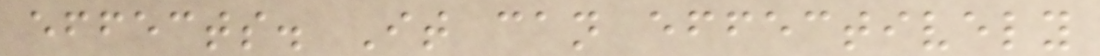effects. It can effectively
